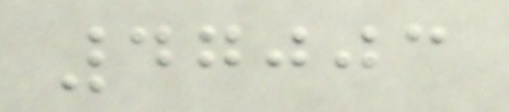47003
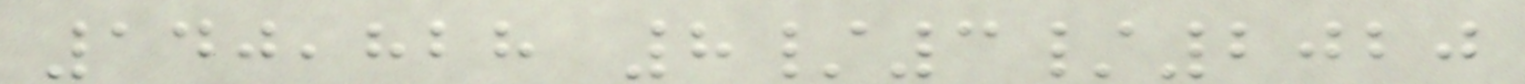140,828 8/3/2020
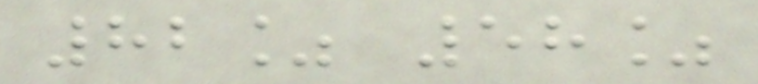82% 58%
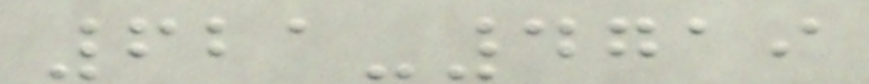621-4719
